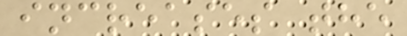increases the
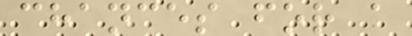chances for a
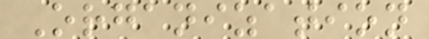Organization
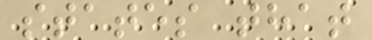states that
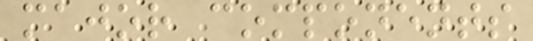major components
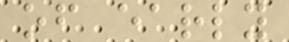of early
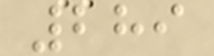289
